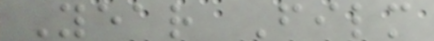Year Film
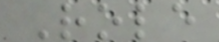Role
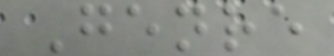Genre
